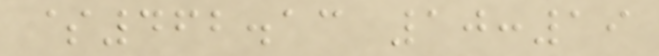$462.13 10:19
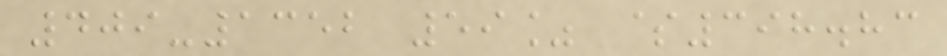409-1352 59% $398.83
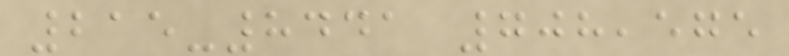215-8441 708,575
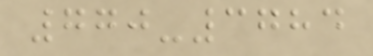770-3784
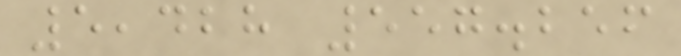5,428 557.256
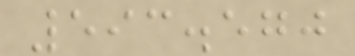593.570
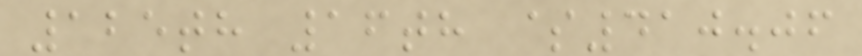125th 16th $410.06
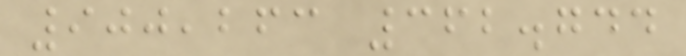900,263 362.744
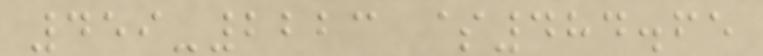459-2223 $484.65
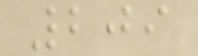209
